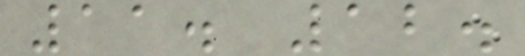11. 12.
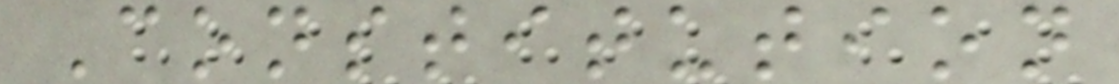Constitution
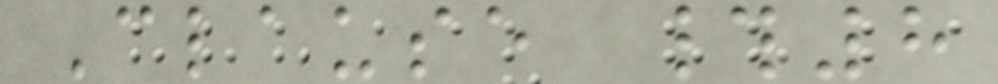Clause #8
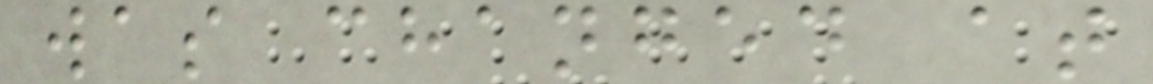was changed at
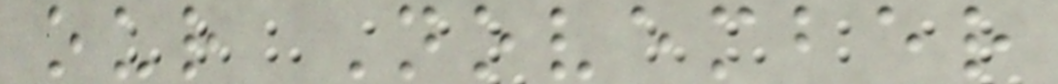our November
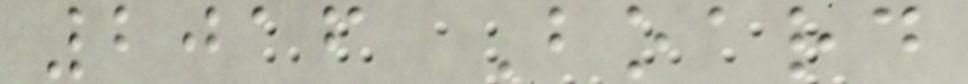2016 Board
